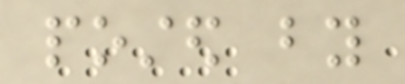posted by
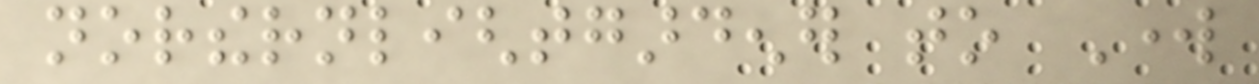northernlightgardener to Work
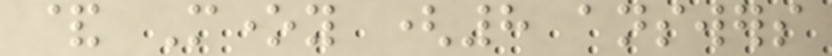& Money (8 answers
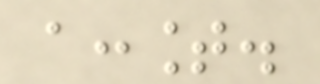account.
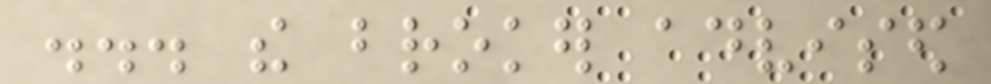... the broker advised
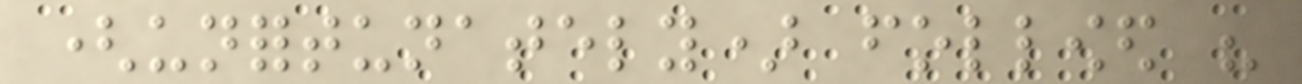(unfortunately) followed his
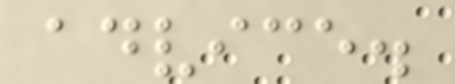advice.
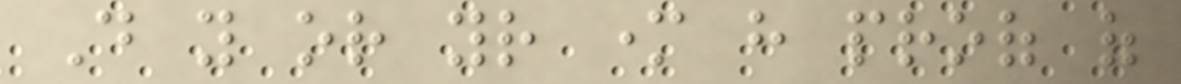Do you or your mother have proof of
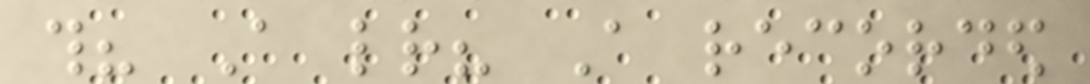this? A letter? A recorded
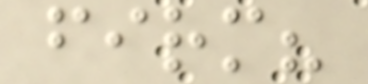firm?
